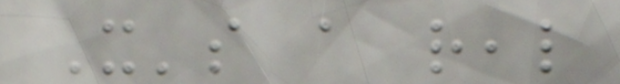It's a real
